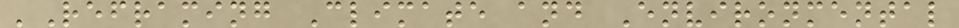'Reframing Climate and Environmental
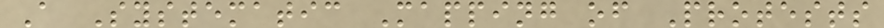A Systematic Mapping of Protests
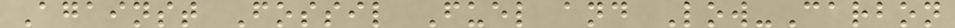Against Fossil Fuel and Low-Carbon
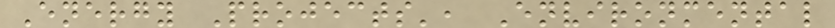Energy Projects', Environmental
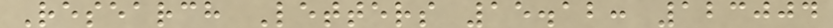Research Letters 15.12: 123004
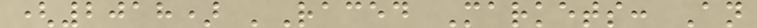(2018) 'Raced Markets: An
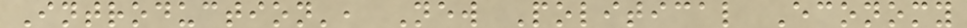Introduction', New Political Economy
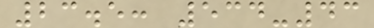23.5: 534-43
